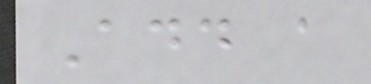Add a
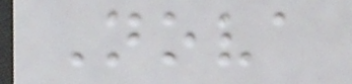Nova
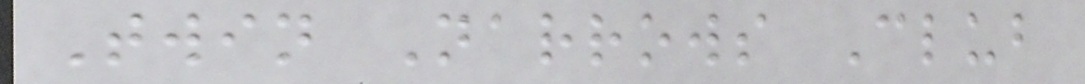Twin Narrows Club
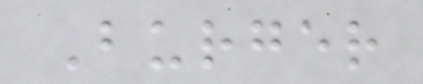Burger
